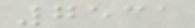7531
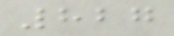827
